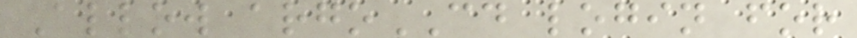Allow argoCD login for
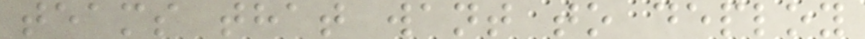teams that want to deploy
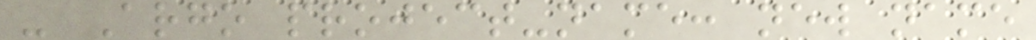- Argo project-name: new name
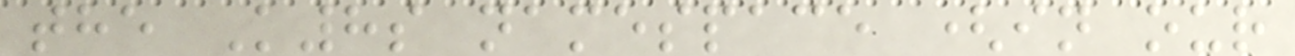the K8s namespace (in our
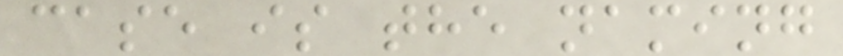case is the naming
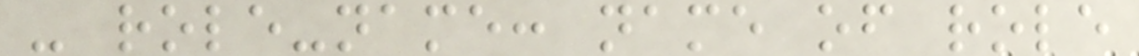- role-name: name of role
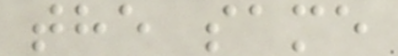the same
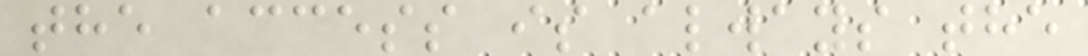the access is always the
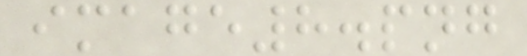image8.png
